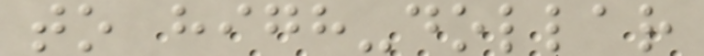to high-dollar
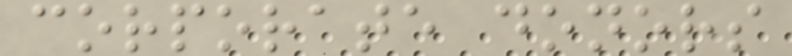corporate donors
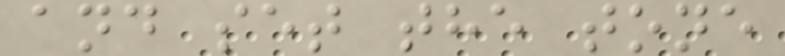and set the tone
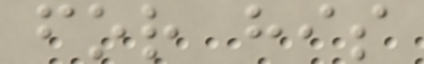for his
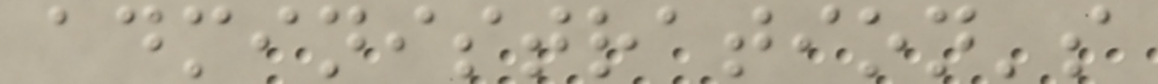administration's
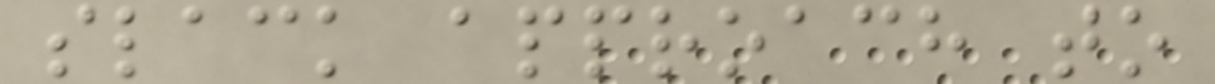slack approach to
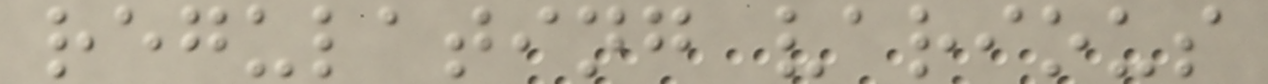regulating various
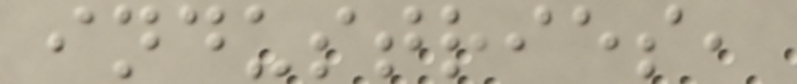industries,
